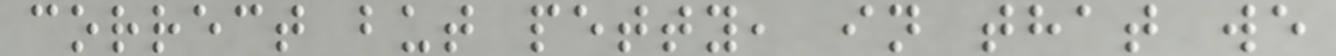correct but petty, in that we
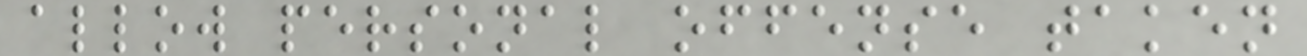allow personal offense taken
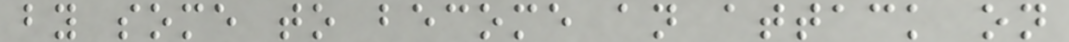by some to become an attack on
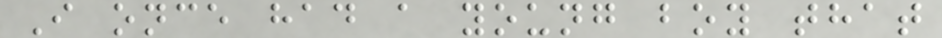I once had a young boy that
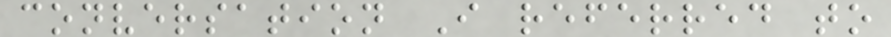conversation I referred to
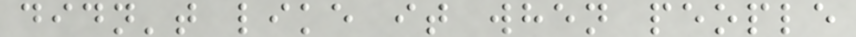didn't like it when people
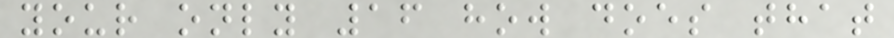your only 16 how does that
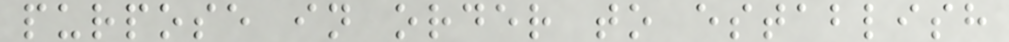purpose in order to establish
